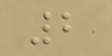2
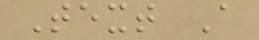Text A
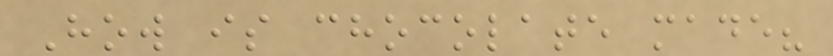How is chocolate made?
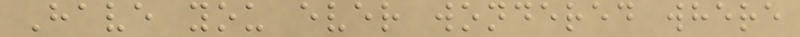Have you ever wondered where
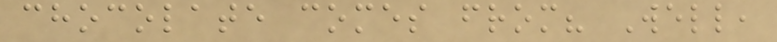chocolate comes from? Well,
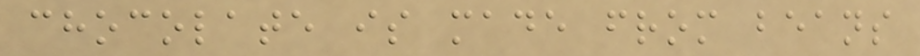chocolate is made from beans
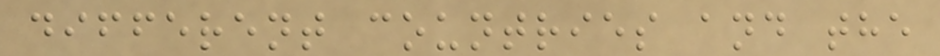different countries and the
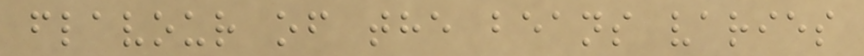flavour of the beans varies
